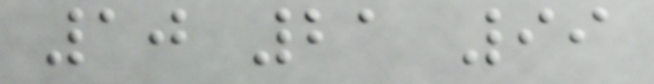10 21 99
